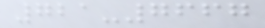721-7667
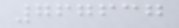767637
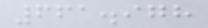661.978
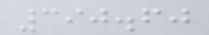390.60
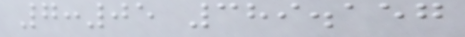7:05 389.157
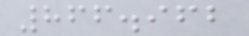866.962
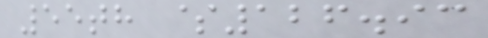55th $126.93
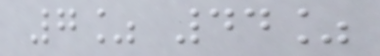7% 44%
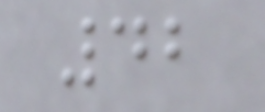42
